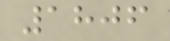1806
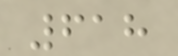618
